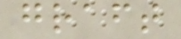graft
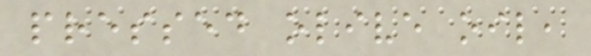pressed olive oil,
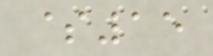$15
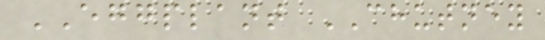EGGPLANT CHUTNEY
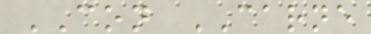CON CARNE
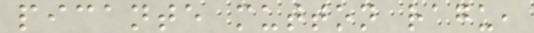picante mutton ragu,
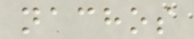nachos
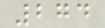274
